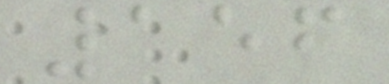156
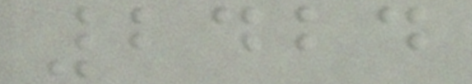2424
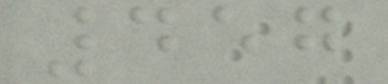457
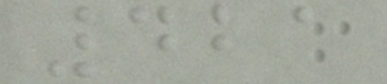421
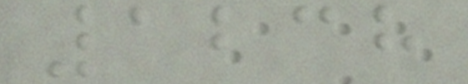1238
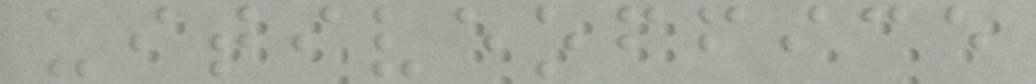uitiveoffice
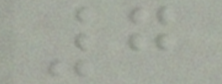7
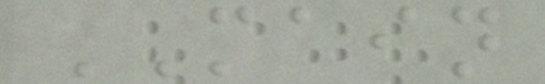MAIN
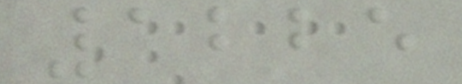1225
